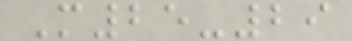M25-29
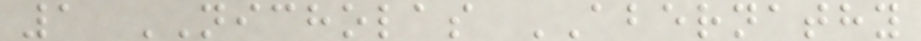1 NICHOLAS ABERNATHY
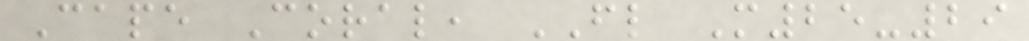Cape Coral, FL M25-29
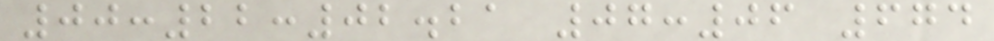00:22:02.21 07:06 674
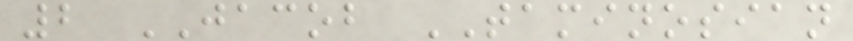2 JACOB TAMINOSIAN
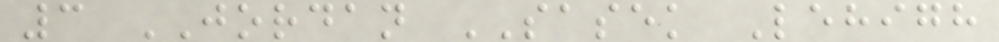3 JORDAN SASEK Lehigh
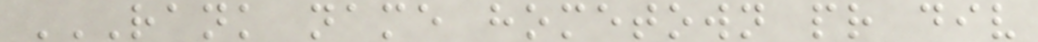RANK NAME HOMETOWN PR DIV
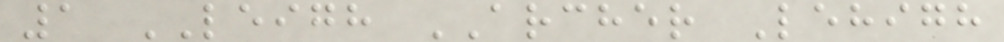1 LEIGH ARCHER Lehigh
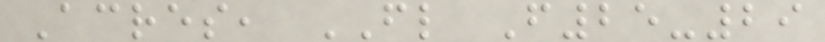Acres, FL F25-29
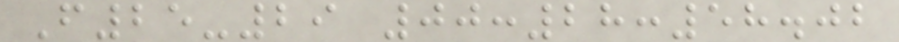F25-29 00:28:58.02
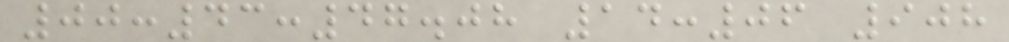00:43:47.08 14:06 908
